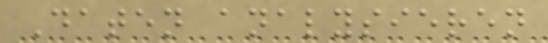Daten analysieren
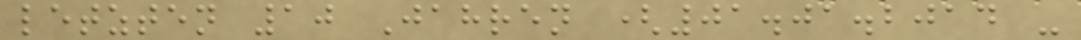letzten 10 Jahren (01.01.2014 -
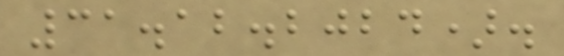31.12.2024).
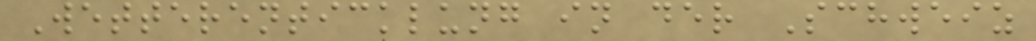Wetterenticklung in der Schweiz
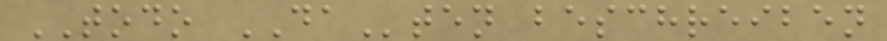TODO DAten beschreiben
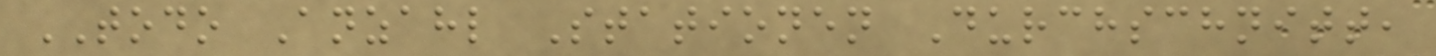TODO Anzahl Stationen Durchschnitt,
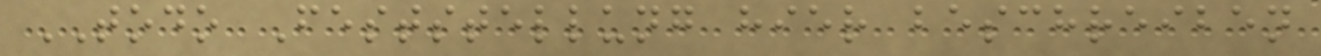TODO Feststellung hier beschreiben
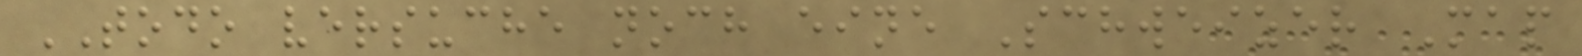TODO versuche noch eine Schweizer Map
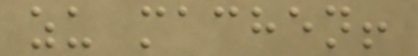zu machen!
